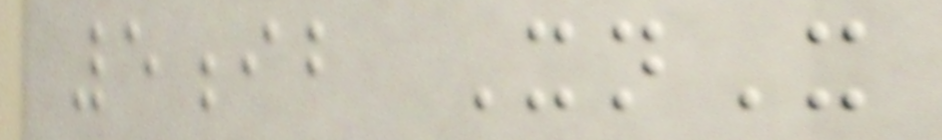5ib XnX
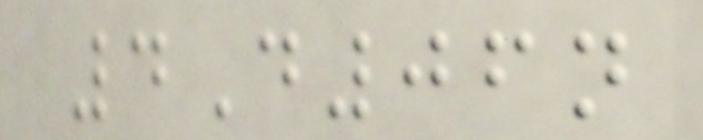4D06n
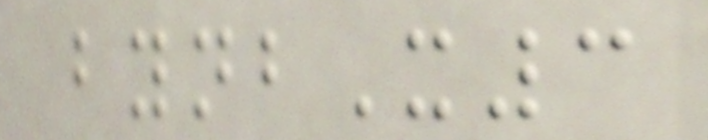bynbX3
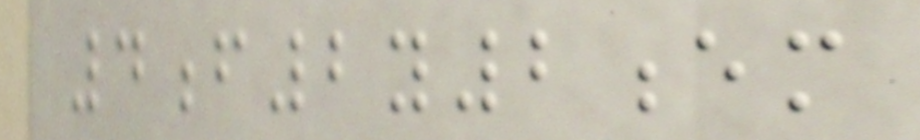4f2y2em
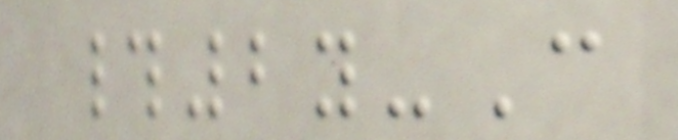#2y-C
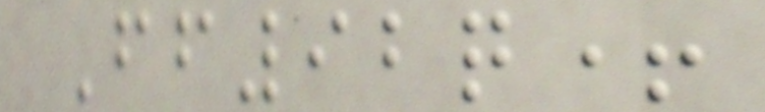Ff92q+
